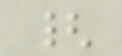{
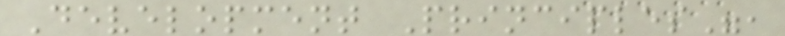Development Principles",
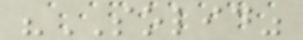"SOLID"
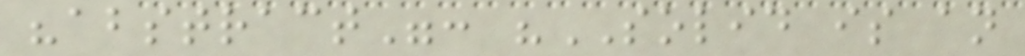"abstract": "SOLID is an
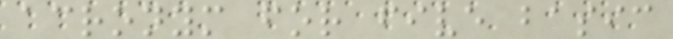acronym for five basic
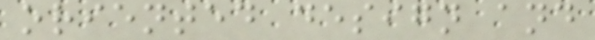oriented design and
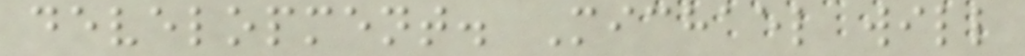development. Michael will
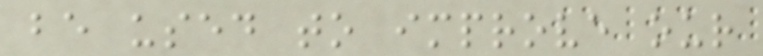be used to improve our
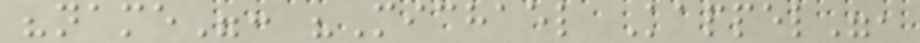"name": "Michael Kappel",
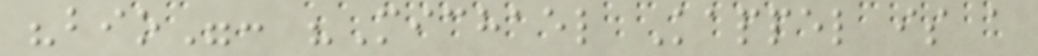"bio": "Michael Kappel is a
